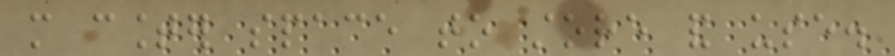more counter space to store and use.
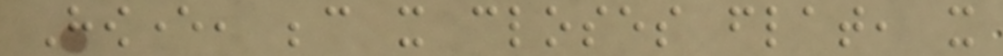However, because it closes flat, it
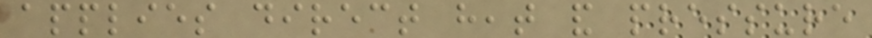applies direct heat and pressure
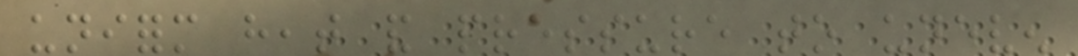uniform heat and pressure to uneven
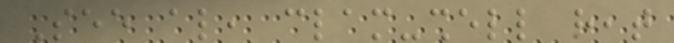See also, clam-shell heat
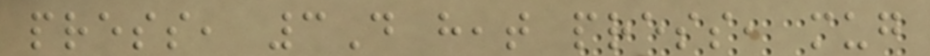press, 3D heat press, mug
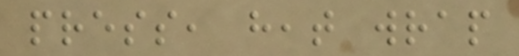press, heat wrap
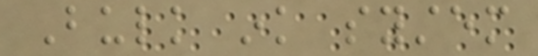Bulk ink system
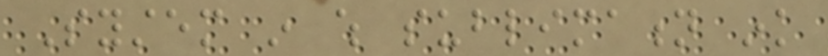System in which sublimation ink
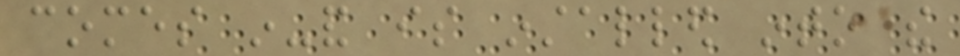comes in-and is installed into the
